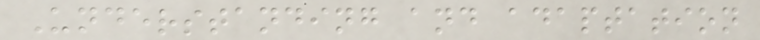Understanding and adaptation
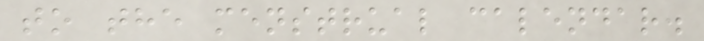to the menstrual calendar.
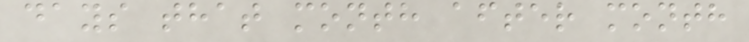days that month after month
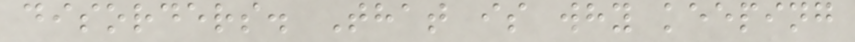disorders. That is why keeping
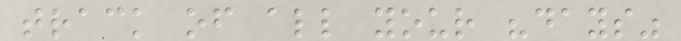track of all your "days"
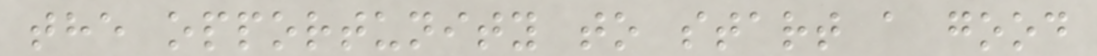the opportunity to start a good
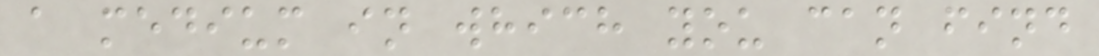a medium in which you can find
